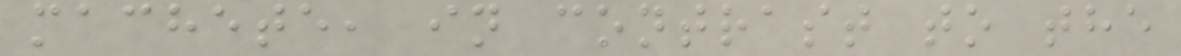machete, in contrast to the
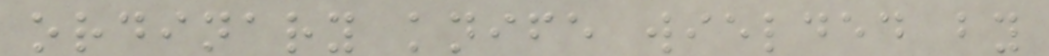ordinary knife wielded by
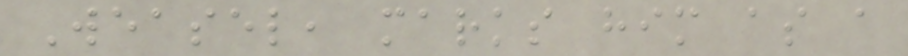Weasel, marks him as a
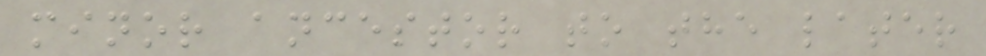minor ancestor to the later
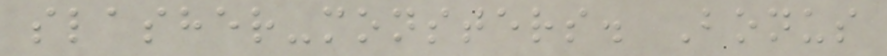slasher-monsters. Bonus
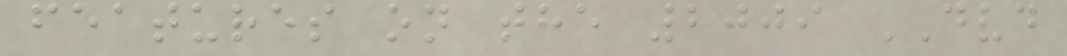features on the 2009 DVD
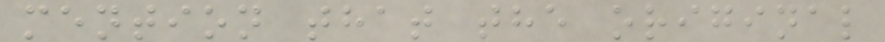mention that the original
